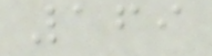169
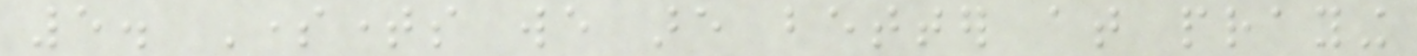5. Sometimes we are better at praying
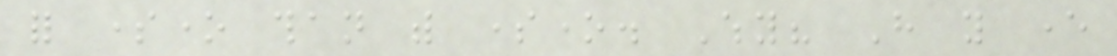for someone than with someone. Why? Have you ever
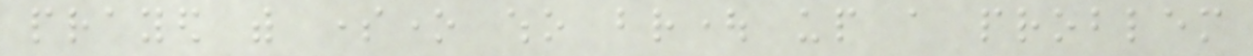prayed with someone who brought up a problem
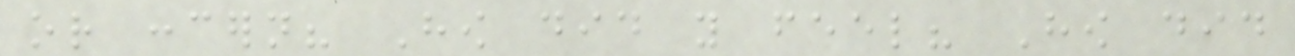or concern? How did you feel? How did
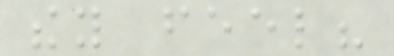they feel?
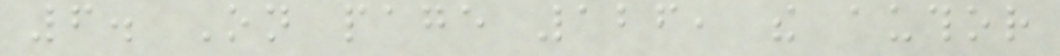6. On page 126, the author
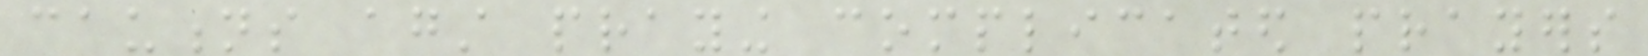cautions against praying complicated prayers
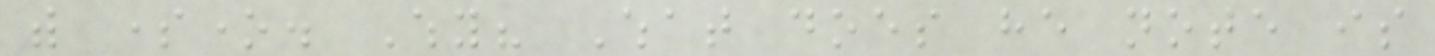with someone. Why? What does he note is
